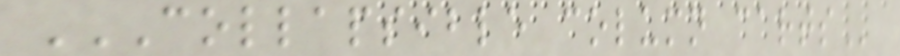COLLAPSIBLE COLUMN CARTS
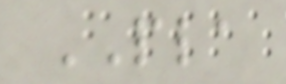PLA
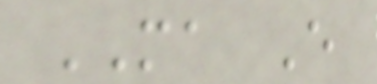MA E
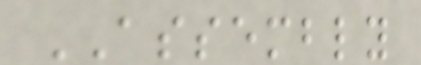ASSEMBLY
